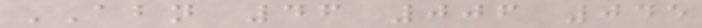ABN 46 006 045
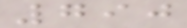790
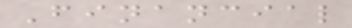Financial
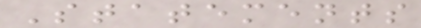Statements
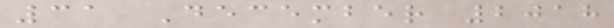31 December 2018
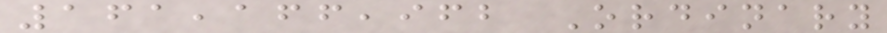161,166,962 Ordinary
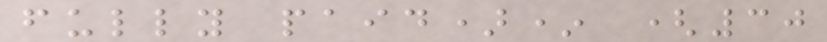fully paid)* (30
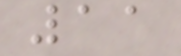11
